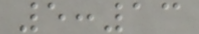5:13
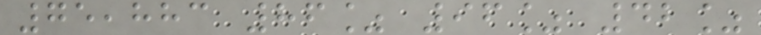75,883 86% 96% 42%
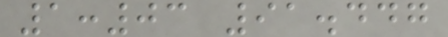1:03 91.447
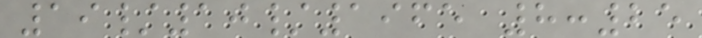19/10/1965 8:25
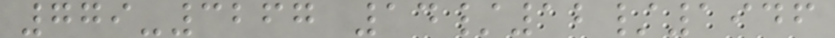779-3267 14/12/1946
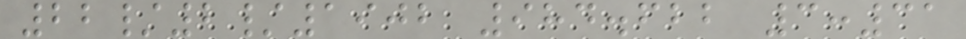22/2/1902 984.622 3:31
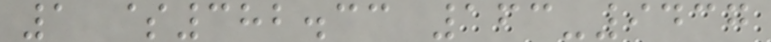1 $382.33 163-9437
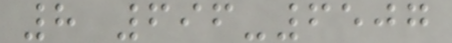8 696-6507
